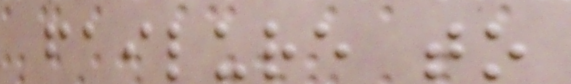failure to
